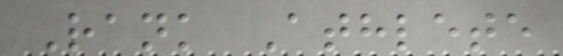Rank Athlete
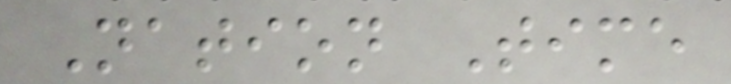Nation Time
